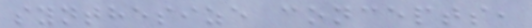synthesize concepts,
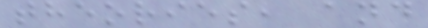theories, and
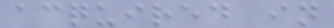acquired in
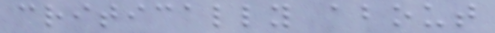critically about
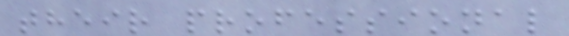their professional
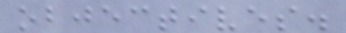objectives.
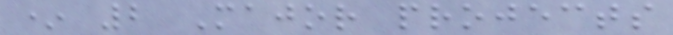* 2 Major projects
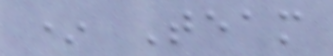* Team
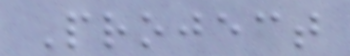Project
